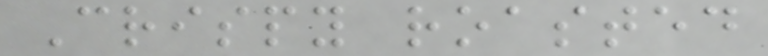Crispy roasted
